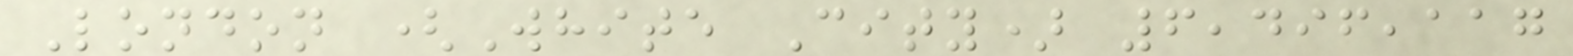London (White City) 6,496,117
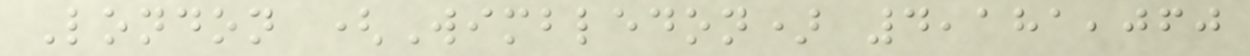London (Wimbledon) 4,181,060
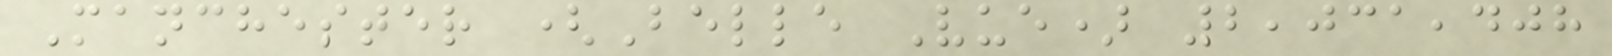Manchester (Belle Vue) 2,031,408
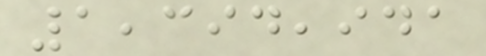1,394,941
